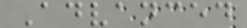Advanced
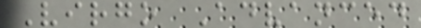Virgo Advanced
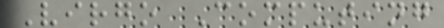Virgo Computing
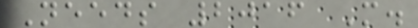Needs 2016 M.
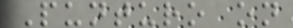Punturo on
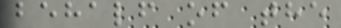behalf of the
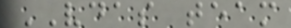VDAS team
